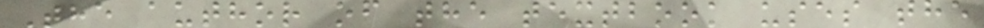The author of the textbook uses the
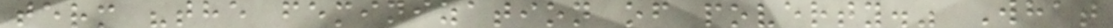term "the feminization of poverty." What
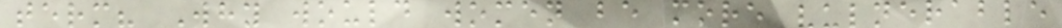term? Why would women be more vulnerable
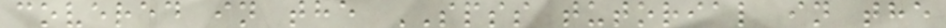covered in the SPSS tutorial in the
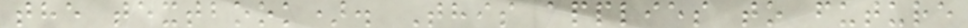the textbook). This applies to future
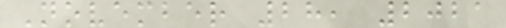November 28, 2021
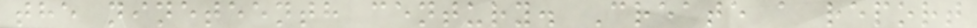the nineteenth century. Create a report
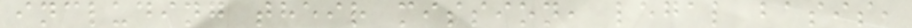including their mission, legal basis,
